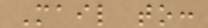Mail to:
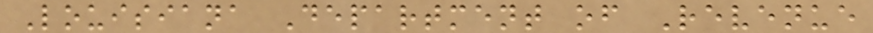Louisiana Department of Revenue
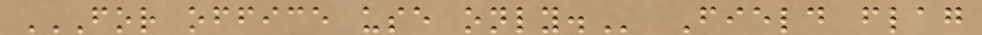FOR OFFICE USE ONLY. Field flag
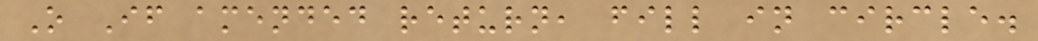O If amended return, fill in circle.
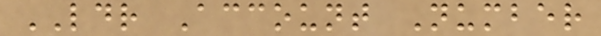LDR Account Number
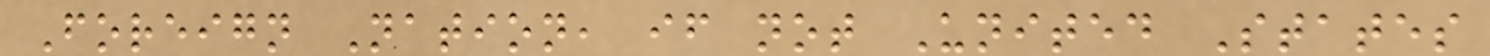Foreign Nation, if not United States
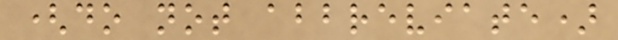(do not abbreviate)
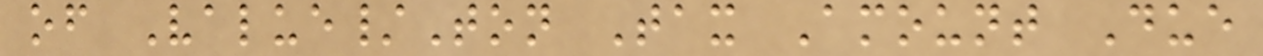of Value/Ton Tax Amount Due
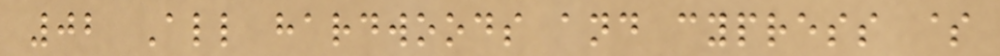02 All hardwoods and cypress $
